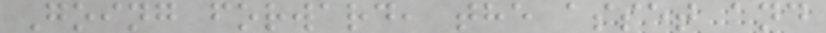Going forward, the asset and
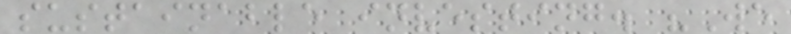sustainable investing. "We
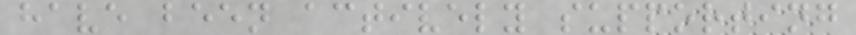have been actively supporting
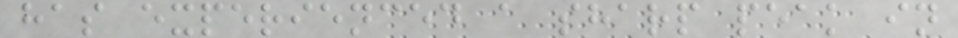has experienced a sharp peak in
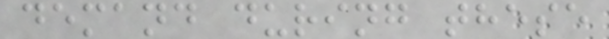demand during these
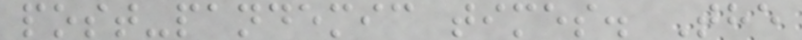post-pandemic times. The
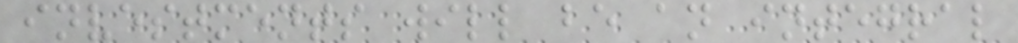investments will be an integral
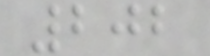202
